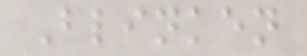Blinken
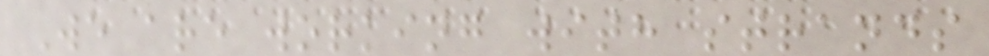We are working with strands
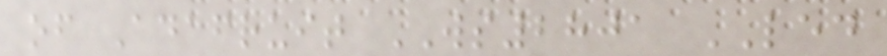of Adafruit WS2801 LED
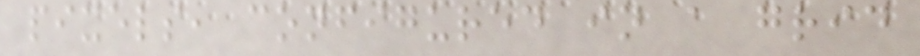pixels, configured in a grid
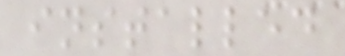installed
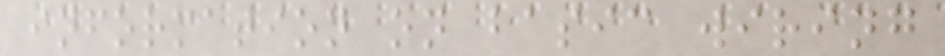information on basic wiring
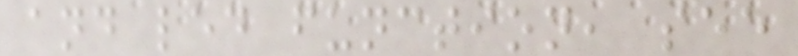and led function, see
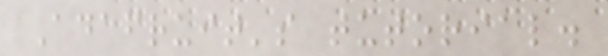Adafruit's tutorial.
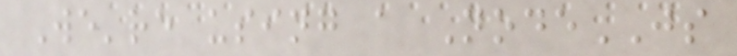We're using a NodeJS
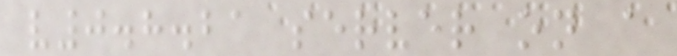v0.8.21 server on a
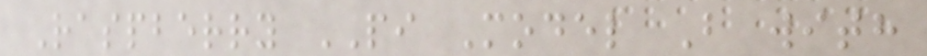Raspberry PI Model B with
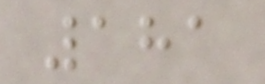181
